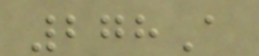278A
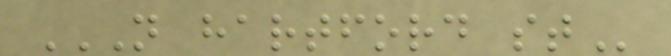N HARTFORD ST
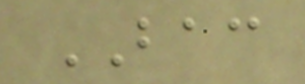BAC
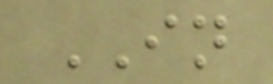IN
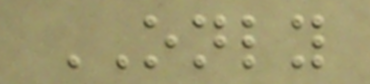ONLY
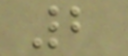2
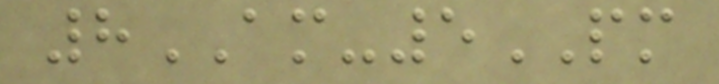8AM-5PM
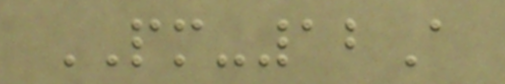PM-12A
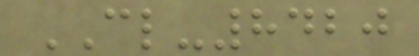CL-8420
